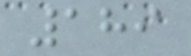189
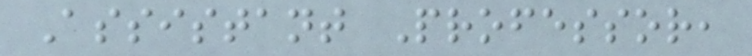Assistant Professor,
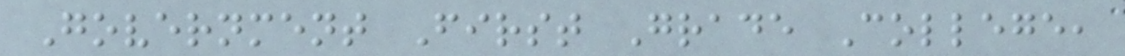Government First Grade College,
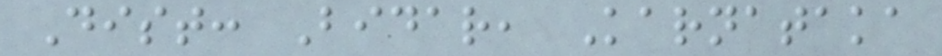Dist: Bidar, Karnataka
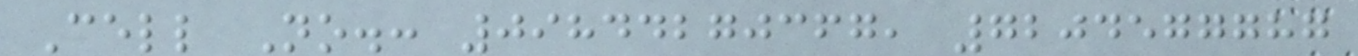Cell No.: 09844270367, 7204577787
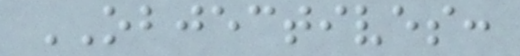OBJECTIVES:
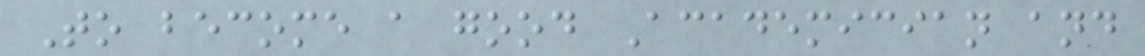To become a good Academician and
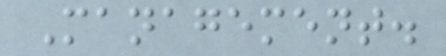Management.
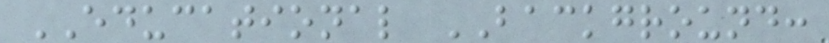EDUCATIONAL BACKGROUND:
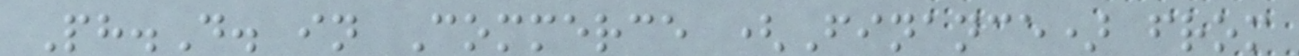Ph.D. in Commerce (Finance) from
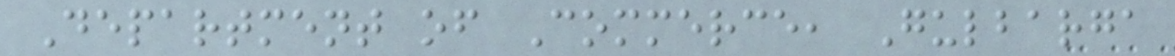Department of Commerce, Gulbarga
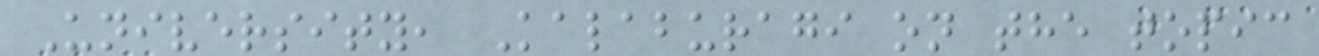University, Kalaburagi on the topic
